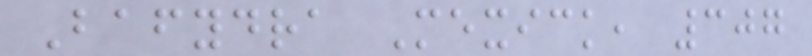Bafydra Mexick, 307
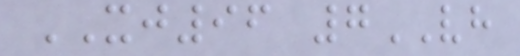XJ96 7VH
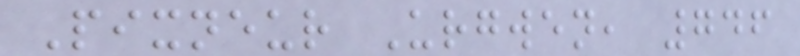Pixneur Urgwen, 746
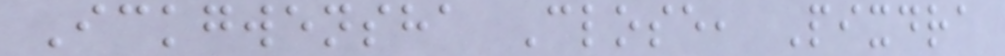Ickgwensha Close, Pixdra
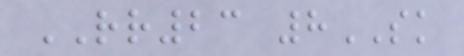RR23 8SK
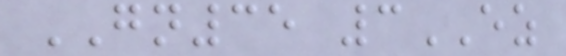GN35 3EZ
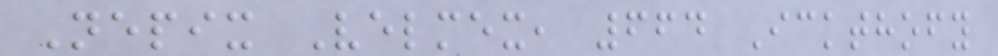Nepix Velmex, 664 Ickthofy
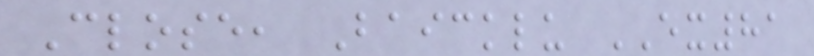Close, Baicklu EX81
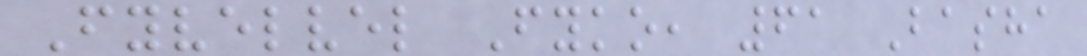Fyvelvel Fyko, 61 Basha
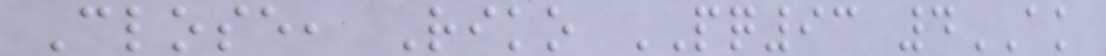Close, Riko PQ93 4AK
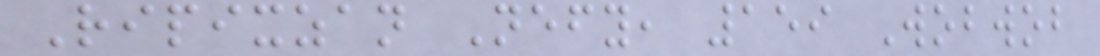Ripixzan Nefy, 159 Wobwob
